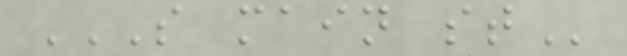S MAIN ST
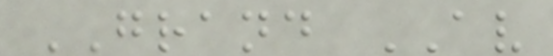GRAND AV
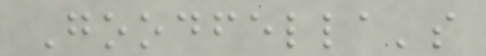Goodfella's
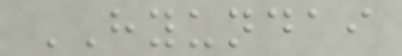HYUNDAI
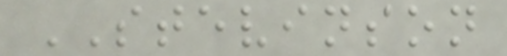STEVINSON
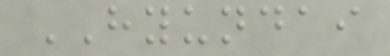HYUNDAI
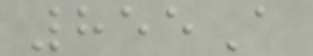855A
